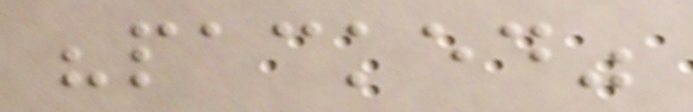"packed"
